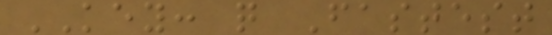KEY: q Fastest
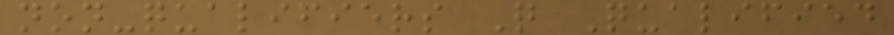non-qualifiers Q Qualified
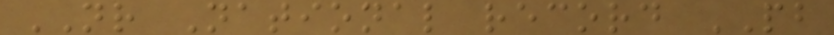NR National record PB
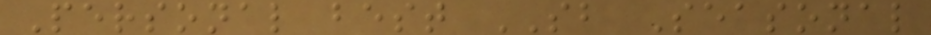Personal best SB Seasonal
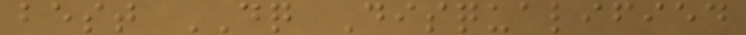best DQ Disqualified
